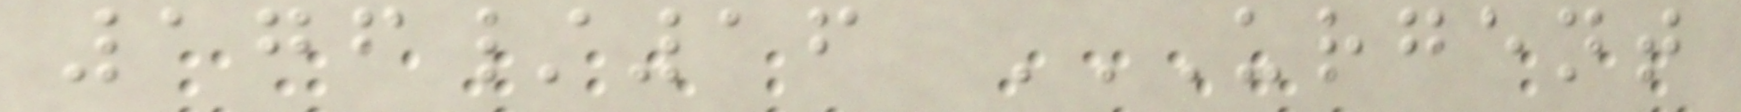176/16 URGENT
